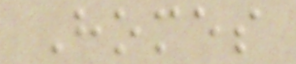Homes
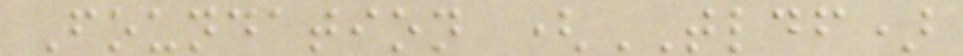Foundation (TLDF)
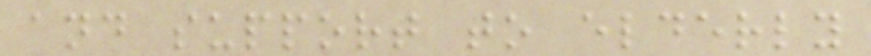and support to elderly
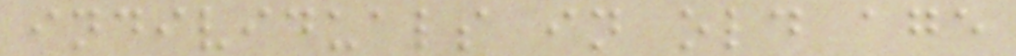individuals in old age
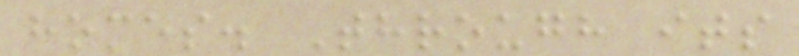homes. Through its
